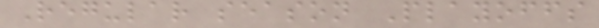Regular season Playoffs
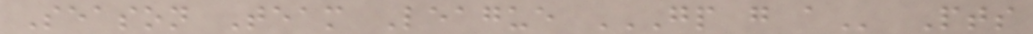Season Team League GP G A Pts
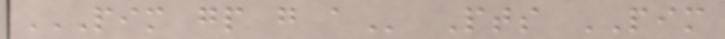PIM GP G A Pts PIM
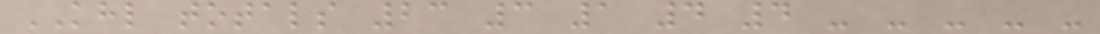KHL totals 23 3 1 4 4 - - - - -
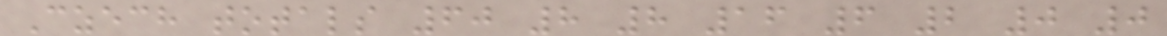Czech totals 60 8 8 16 6 2 0 0
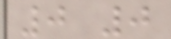0 0
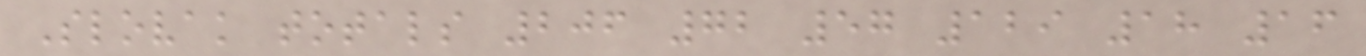Slovak totals 206 72 57 129 18 16
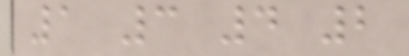1 3 4 2
